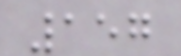157
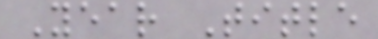Year Title
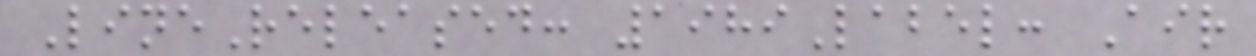LineReleased: 1989Label: Air
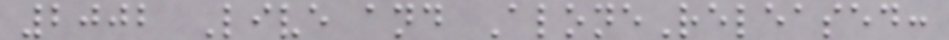2002 Live and AloneReleased:
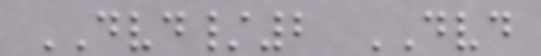DVD/2 DVD
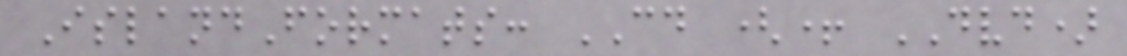IslandFormats: CD (+ DVD)
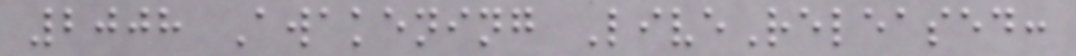2008 Awakening LiveReleased:
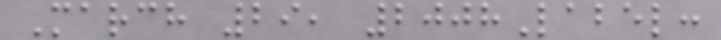March 29, 2008Label:
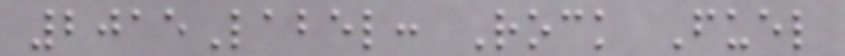2015Label: Rock Fuel
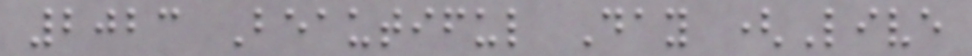2023 Beautiful Day (Live
